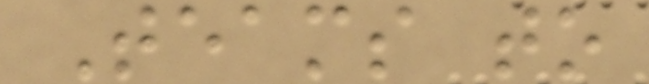Teams to
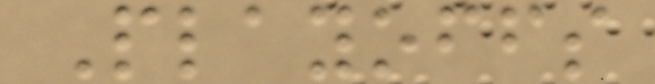Playoffs
